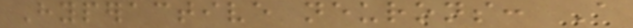Hyperactive neurons: A
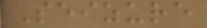Seizure
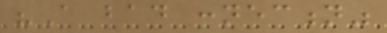"A bad connection"
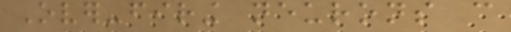Over-firing neurons can
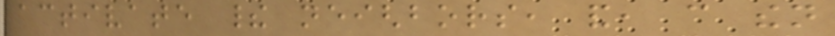activate their neighbors, and, can then
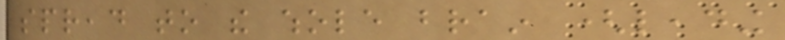spread to the whole brain (leading
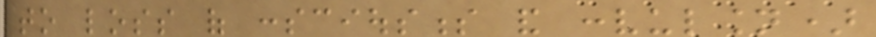to loss of consciousness and convulsion)
